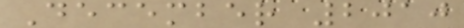December 2010
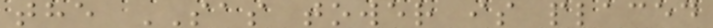the SAS tower is placed
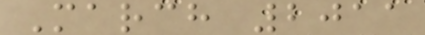March 2011
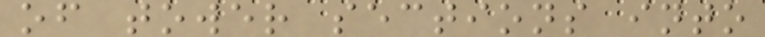of tower sections into
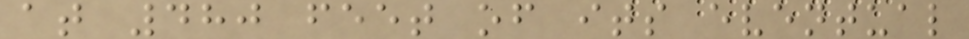at 480 feet of its eventual
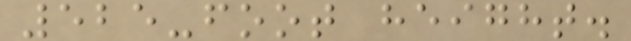525-foot height.
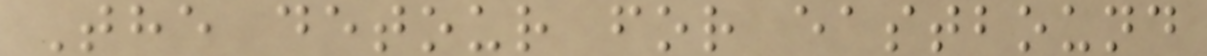The detour for eastbound
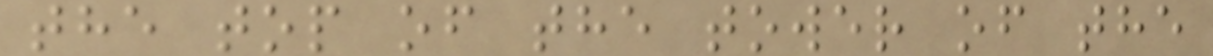the top of the tower of the
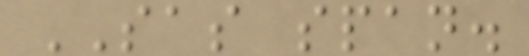SAS span.
